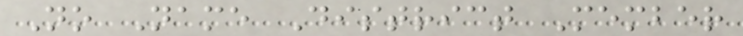No Name District Member
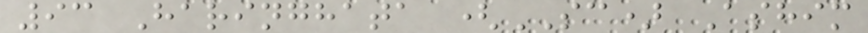93 Haringhata (SC) Ashim
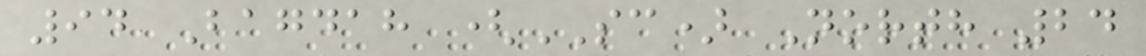94 Bagdah (SC) North 24
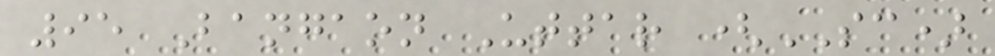95 Bangaon Uttar (SC)
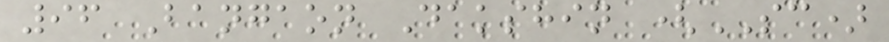96 Bangaon Dakshin (SC)
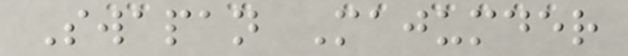Swapan Majumder
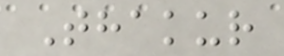Thakur
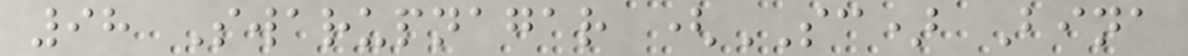98 Swarupnagar (SC) Bina
